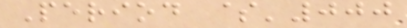Period $'000
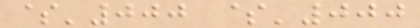$'000 $'000
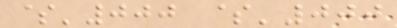$'000 $'000
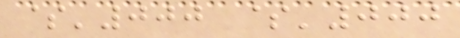$'000 $'000
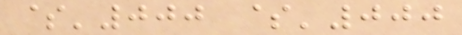$'000 $'000
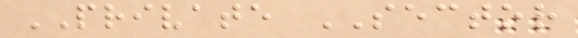PRIVATE SECTOR
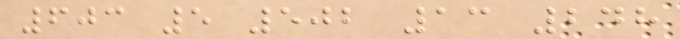603 5 502 13 248
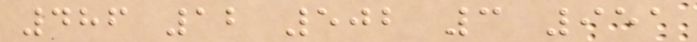486 12 502 3 951
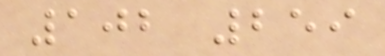102 259
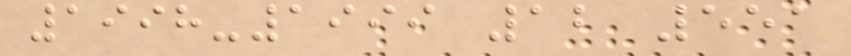1998-1999 12 551
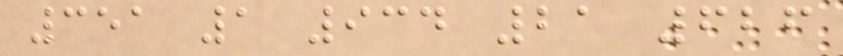351 1 934 21 626
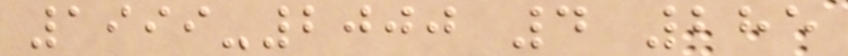1999-2000 4 285
